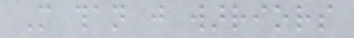More than just warriors
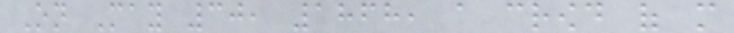On May 30, 1868, a crowd of more
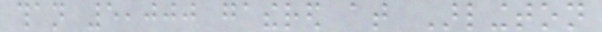than 5,000 gathered at Arlington
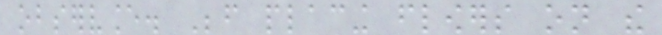observance. Before placing flowers on the
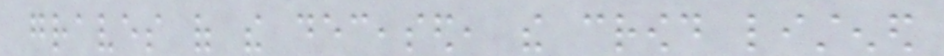graves of the deceased, the crowd listened
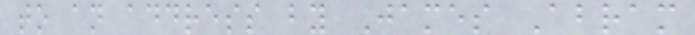to an address by James Abram
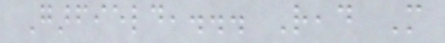Garfield,... Read More
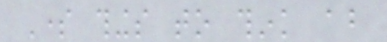Some things to think about
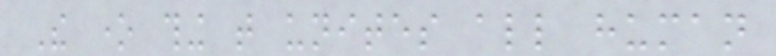The one thing that unites all human
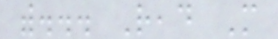with... Read More
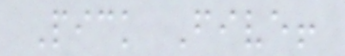Pick Five!
